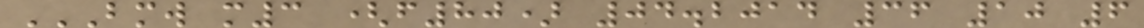BMW M3 (F80) 04.2014 36 10 6
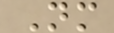Nm
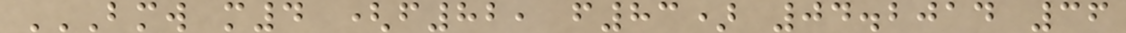BMW M4 (F82, F83) 04.2014 36
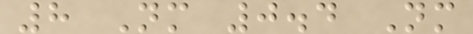8 Nm 0.4 Nm
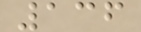136
